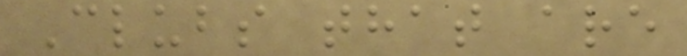Clubs that are
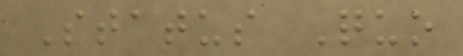Status Quo
